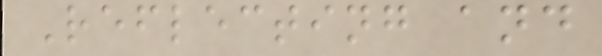Reflecting and
